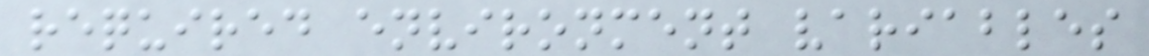required environment variables
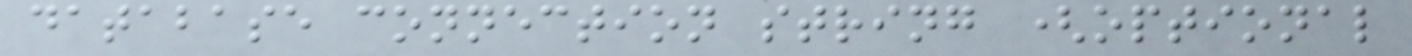database connection string (optional
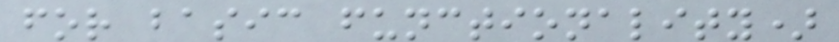for basic functionality)
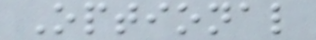Optional
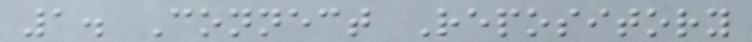1. Connect Repository
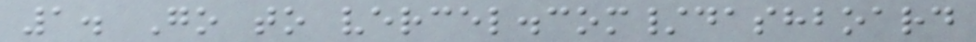1. Go to vercel.com/dashboard
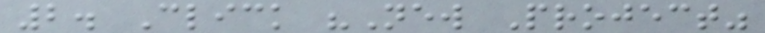2. Click "New Project"
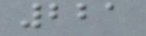221
